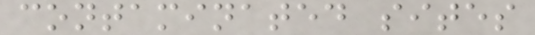contaminated sites
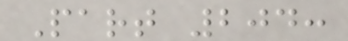Part 204:
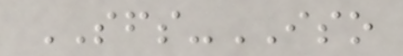SFS-ISO
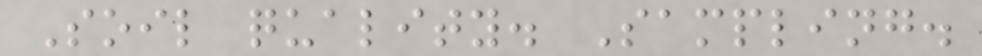Soil quality. Sampling.
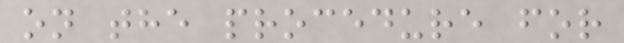on the procedure for
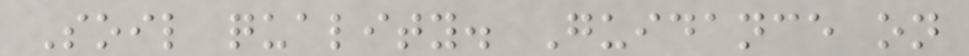Soil quality. Guidance on
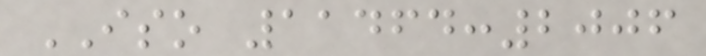ISO 11464:2006
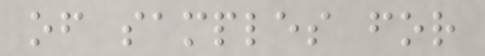of samples for
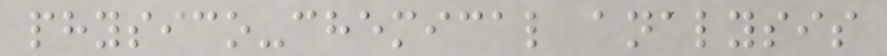physico-chemical analysis
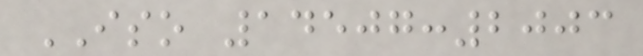ISO 14507:2003
